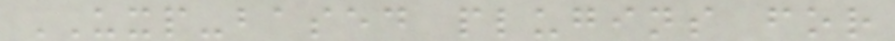UXP-based plugins for
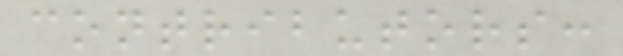contributors:
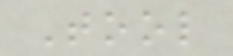Tool
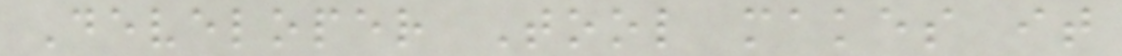Developer Tool makes it
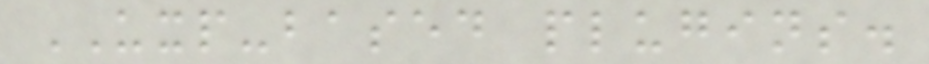UXP-based plugins.
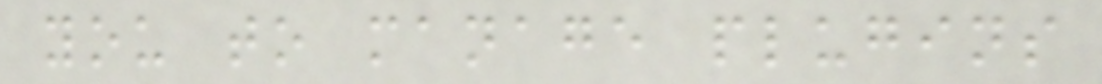you to manage plugins
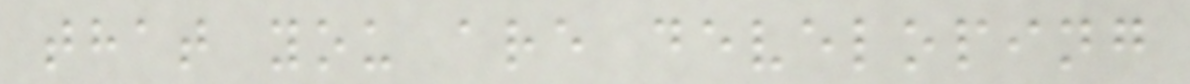that you are developing
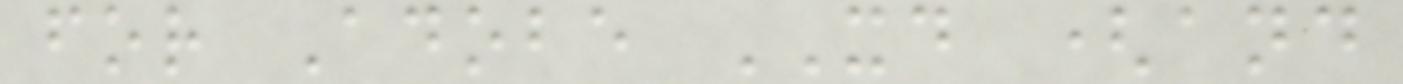for Adobe XD (and
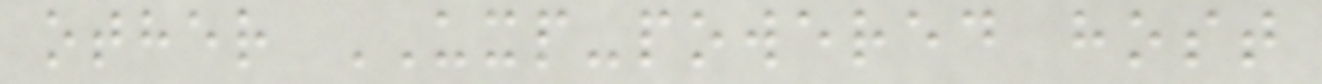other UXP-powered host
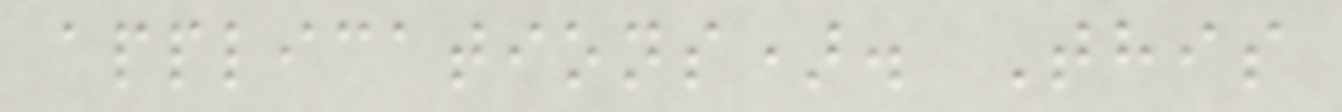applications). This
